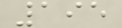195
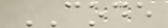CODE
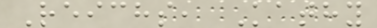Reichs, Kathy
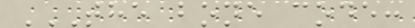THE BONE CODE:
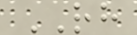RH
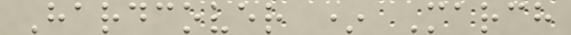Hardcover * March
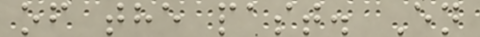of the past. En
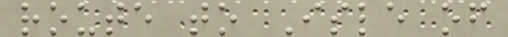route to Isle of
